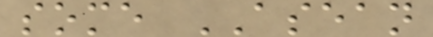some ASEAN
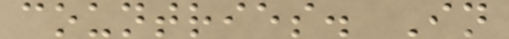countries. In
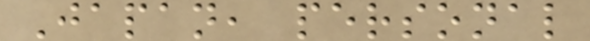Japan, personal
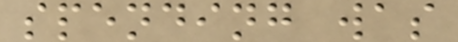spending was
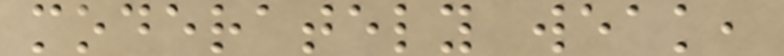moderately weak,
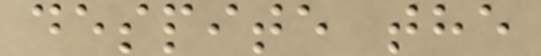despite the
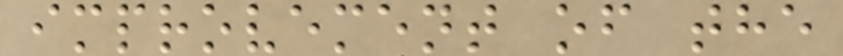improvement of the
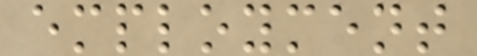employment
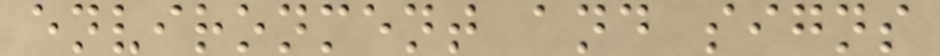environment and signs
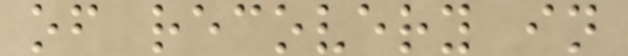of recovery in
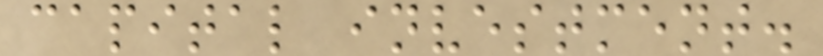capital investment.
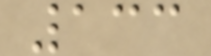133
